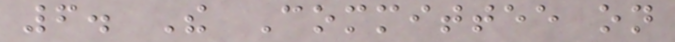6. The Committee on
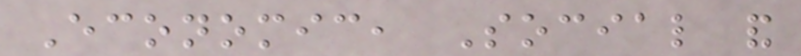Economic, Social and
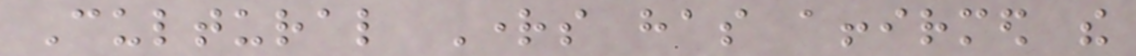Cultural Rights has affirmed the
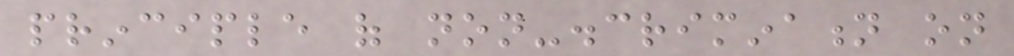principle of non-discrimination on
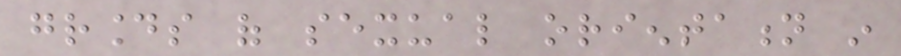grounds of sexual orientation in
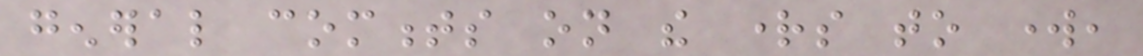general comments on the rights to work,
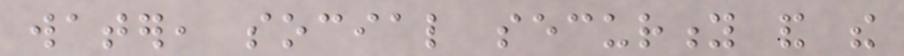water, social security and the
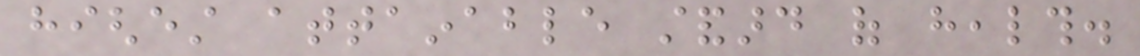highest attainable standard of health.
